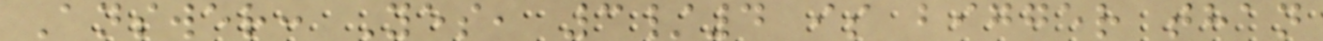Answer: Yes, 3/4 is bigger than
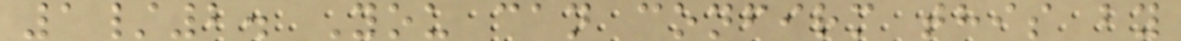1/2. You can confirm this by
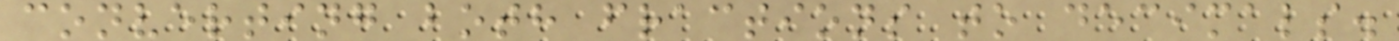converting both fractions to decimals.
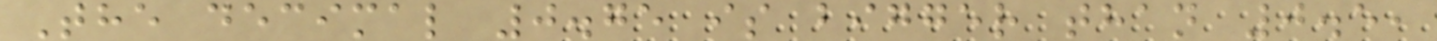The decimal 0.75 is bigger than 0.5,
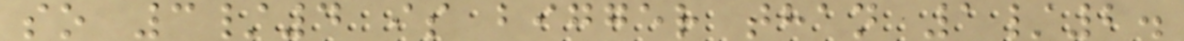so 3/4 is bigger than 1/2.
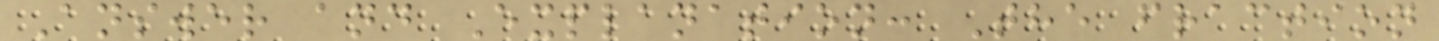Answer and Explanation: The fraction
